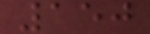150
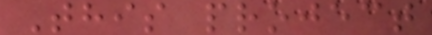This project
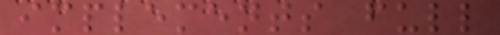implements full
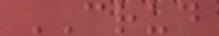CRUD
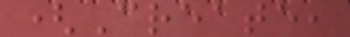(Create,
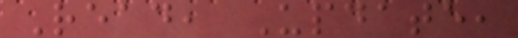Read, Update,
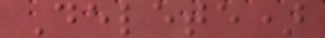Delete)
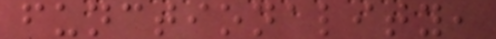functionality,
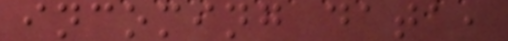incoming data,
